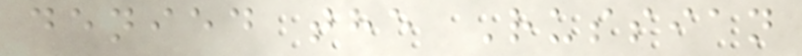denied the Russian
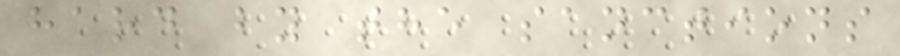hard by the sanctions
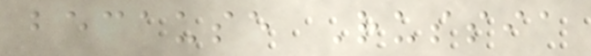because Russia
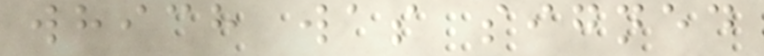which was signed
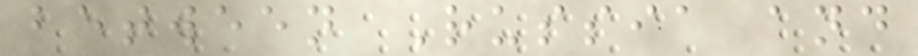between Russia and
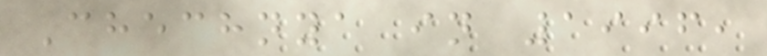Chechnya in 1996,
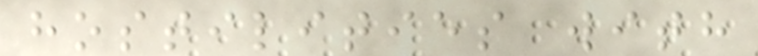hostilities with
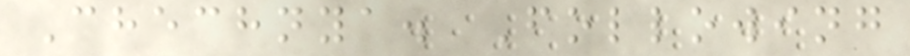Chechnya. Following
